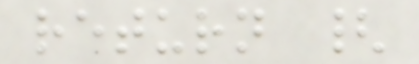return {
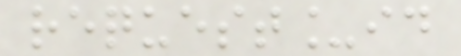request_id
